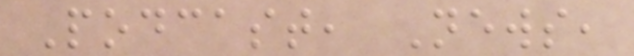Podcast, News,
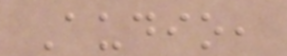Audio,
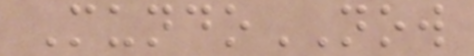MundoNOW
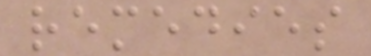remedies
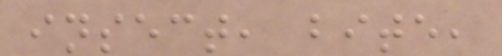insect, bite,
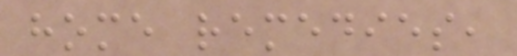home remedies,
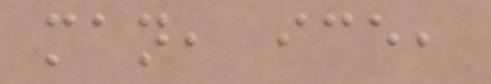man, ice,
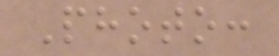Photo:
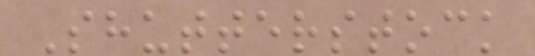Shutterstock
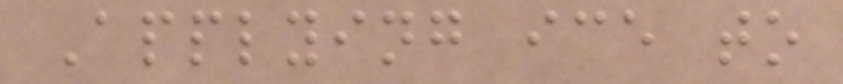Applying ice to
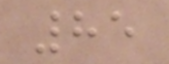85
